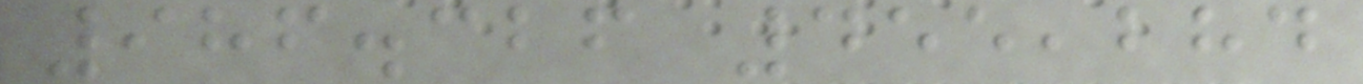986.326 455,284
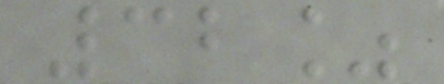32%
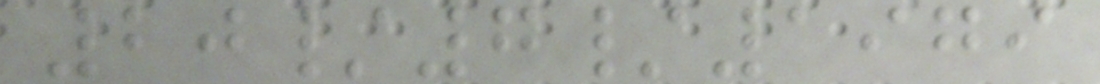20/7/1979
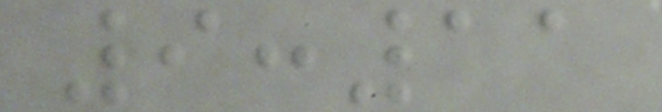9:11
